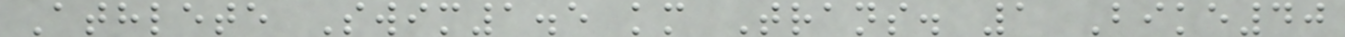Athlete Swim1.5 km Trans. 1 Bike40
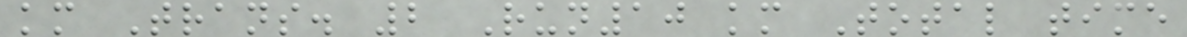km Trans. 2 Run10 km Total time
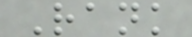Rank
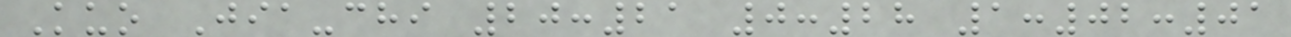Kuo Jia-chi 20:21 0:28 1:02:01
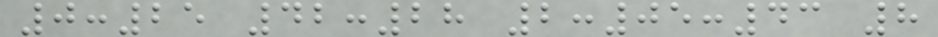0:25 42:28 2:05:43 8
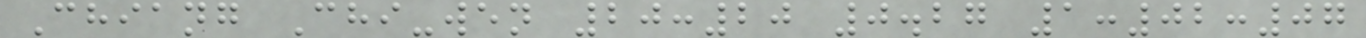Chiang Chi-wen 20:20 0.27 1:02:07
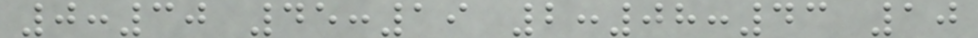0:30 45:19 2:08:43 10
